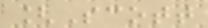[Scott
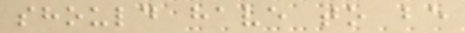should have to be
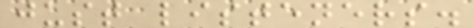just listeners.
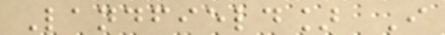Landfield] I
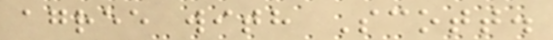agree with Scott.
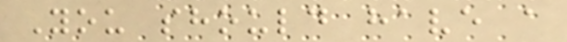You should have a
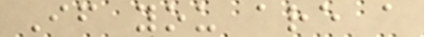If you are a
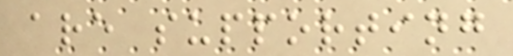are supporting
